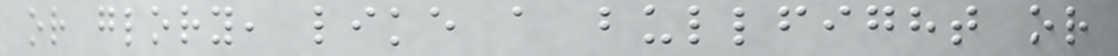or glory, like a bullfight or
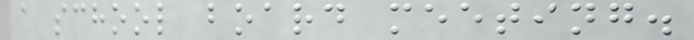a school board meeting.
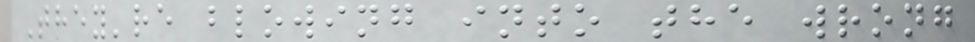They're blowing into the wrong
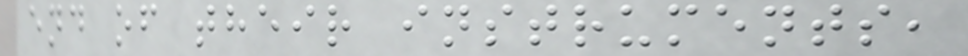end of their instruments,
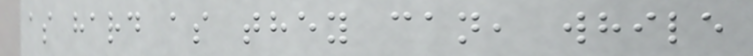as hard as they can, while
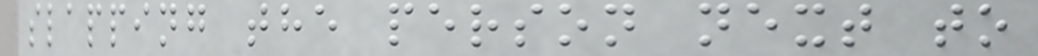slapping the person next to
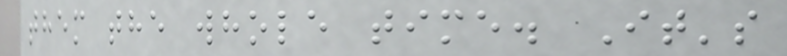them the whole time. It's
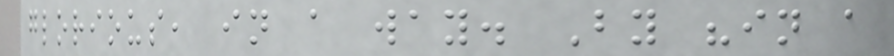glorious, in a way. By "in a
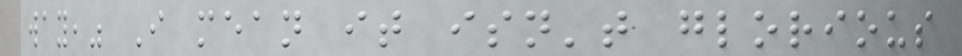way," I mean it isn't glorious
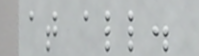at all.
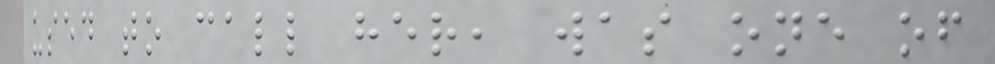used to call her, was one of
